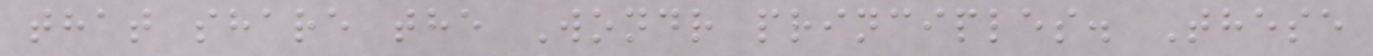that share the Wondr principles. These
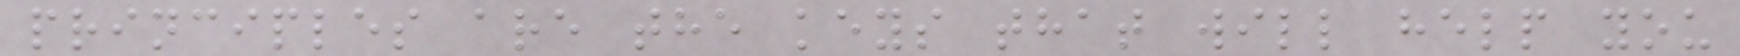principles are the keys that will help you
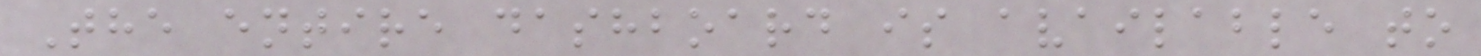The entire dashboard is available to
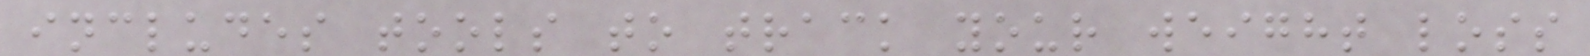includes tools to track your weight loss
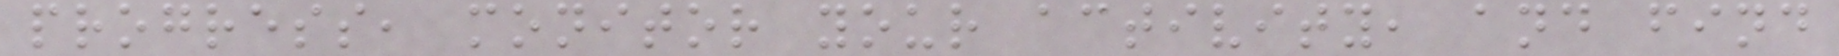progress, monitor your activity, and find
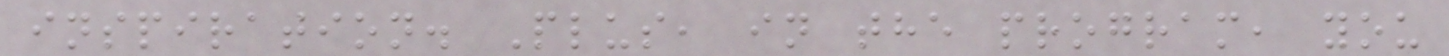inspiration. Plus, in the program, you
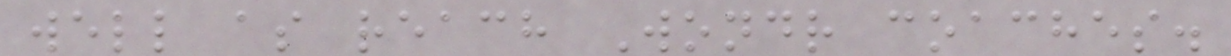well as reach Wondr coaches.
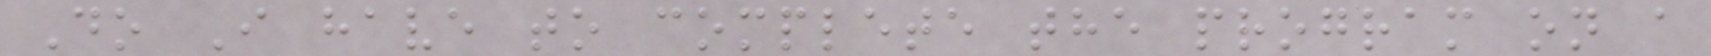Do I have to complete the program on a
